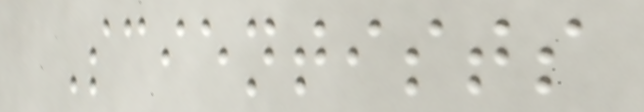Scientists
